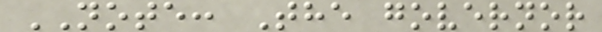NOTE: The governor
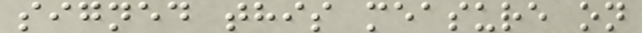signed this measure on
